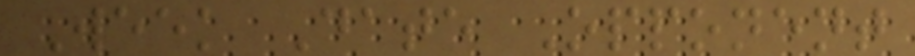Week Date Opponent
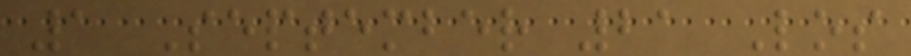1 September 21 Los
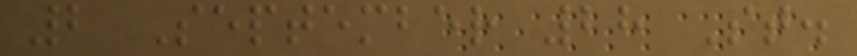2 September 28 St.
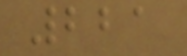221
